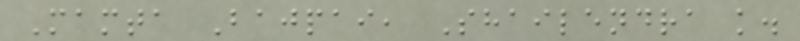Mamta Bajpai, Shailendra k.
